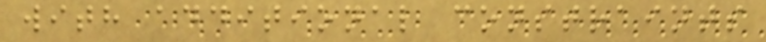with additional constraints
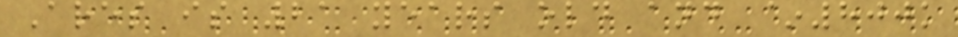Ares is 21 years old and ~800k
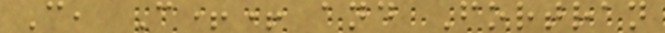C, C++ and Fortran
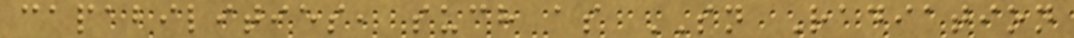capabilities, such as SN Radiation
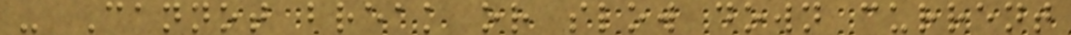- Cannot break or slow down current
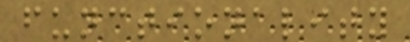functionality
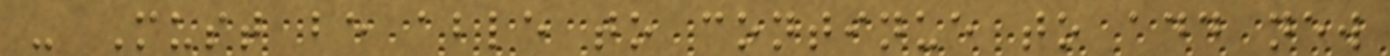- Must be able to continue to add new
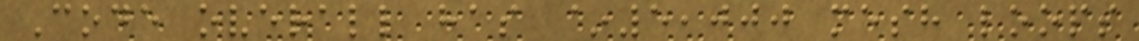Code overall has ~5,000 mesh loops
